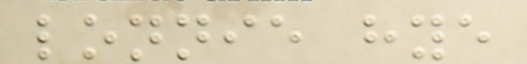lonnie hye
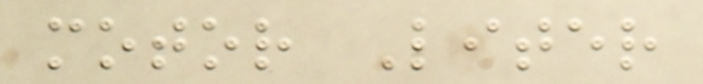motor Liter
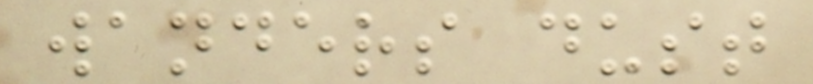wanders dust
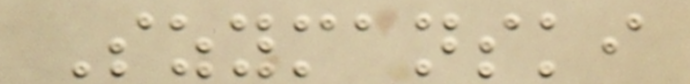Szymanski
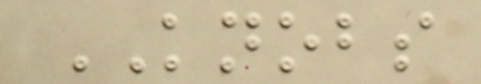KNOBS
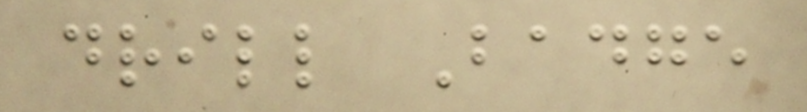drill Badge
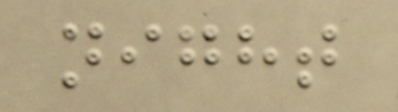night
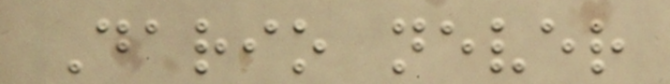Dario never
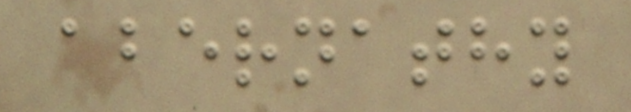abernathy
